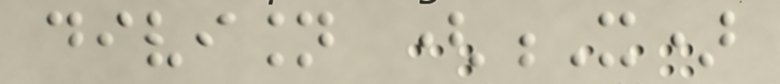division (X)
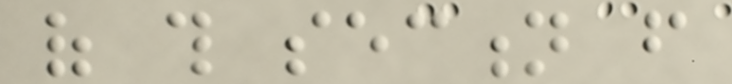of this section from
